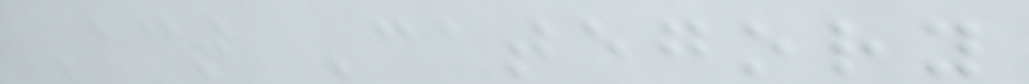Act Category
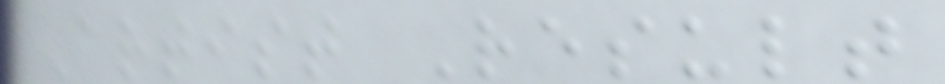Artist Result
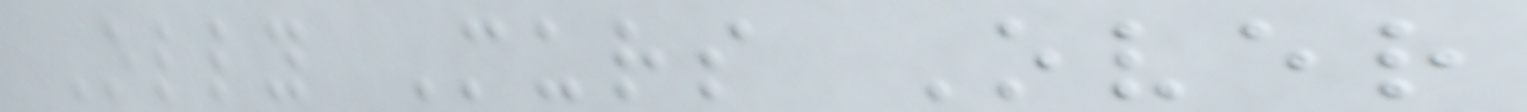Olly Murs Over
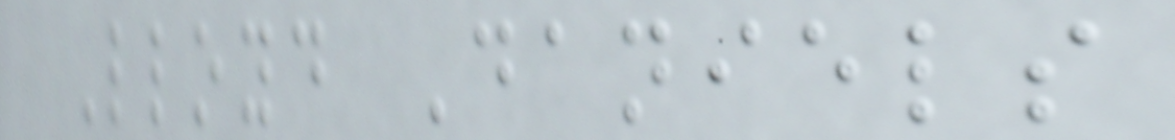Lloyd Daniels
